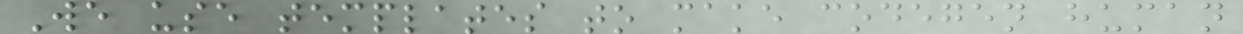We use templates to make codegen human
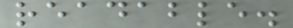readable.
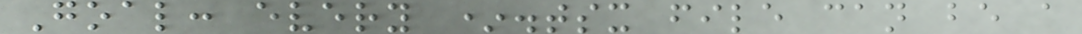Goal: every *.tsx file can be a
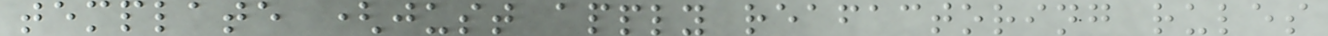template (just apply reafactoring rules
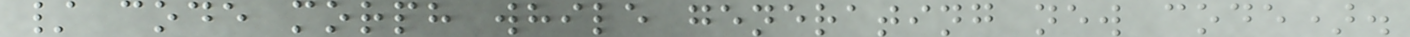/ code morph while generating new code).
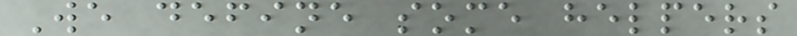We define some helpers
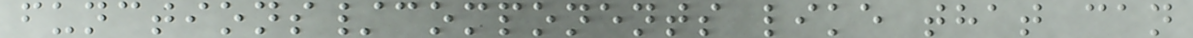functions/components like that can
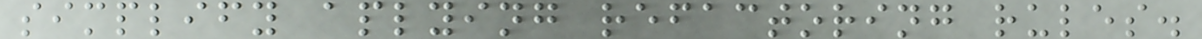simplify aplying refactoring rules.
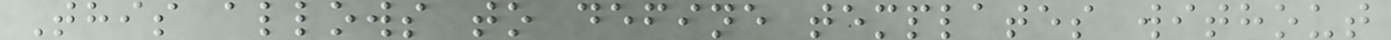This allows to define templates without
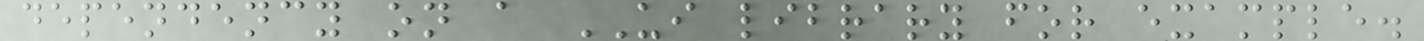dependency on a UI library for example.
